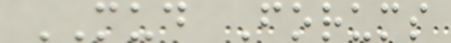MUD Forums
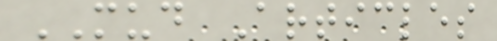MUD Articles
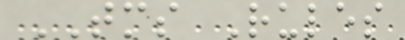TMS Rules
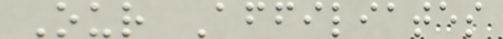Our Affiliates
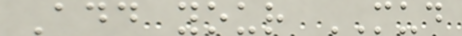Add your MUD
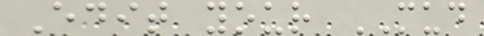Edit your MUD
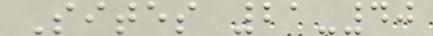Sites 21-40
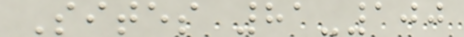Sites 81-100
